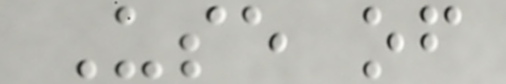Use of
